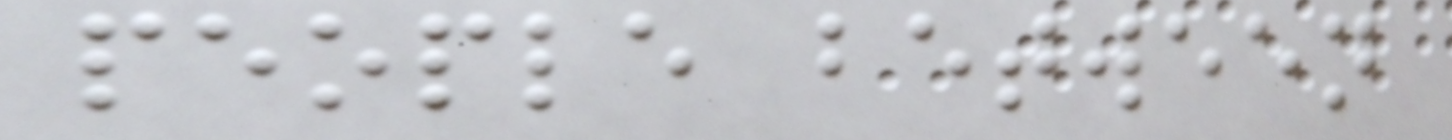people between
